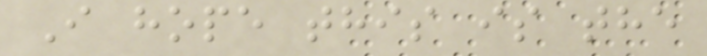I hope this is the
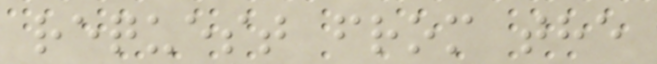request from the
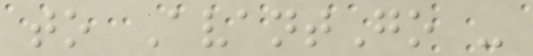to AvantGo -
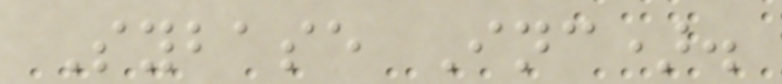Sybase Inc).
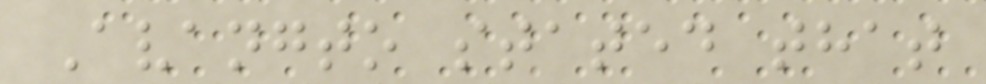Avangto stated that
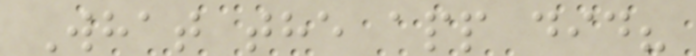What the app did?
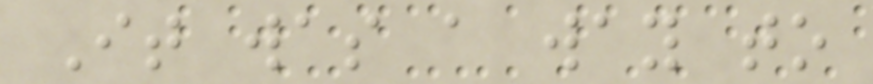It was a way to
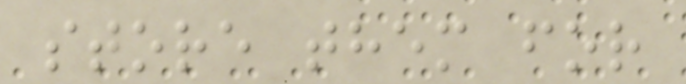store them for
